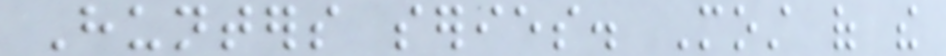Hunters series. Most of the
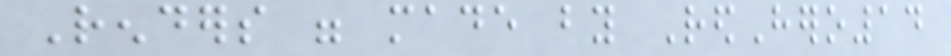Renders were made by RedHero14
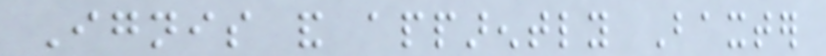Ignis and apparently Baxter
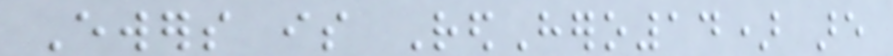Ewers is RedHero14) are
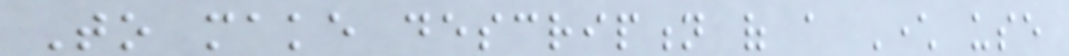To make description of a Character use
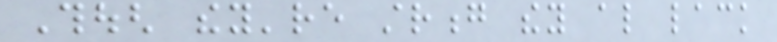Though they're strong they also lack
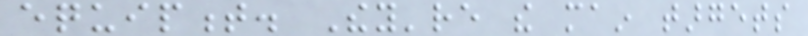equipment. They're the main targets
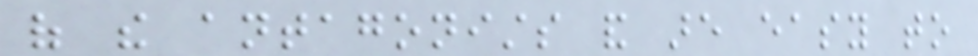of the antagonists and are easy to
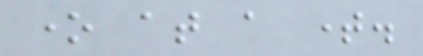one at a time.
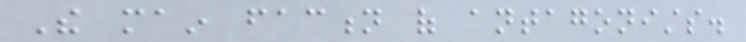The main faction of antagonists.
